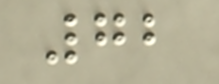72
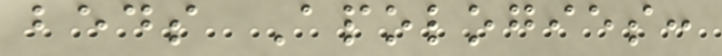beds Apologies:
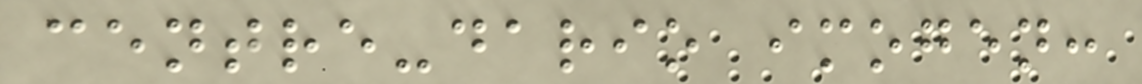centre-dario imogen:
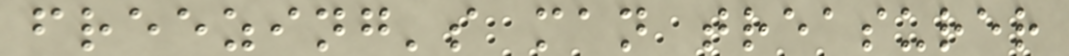freezing's man treasurer
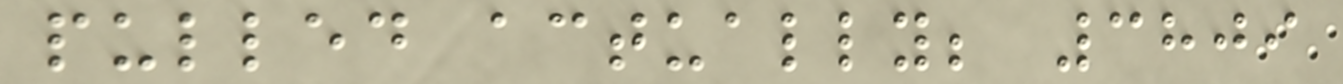pulled actually; 3809
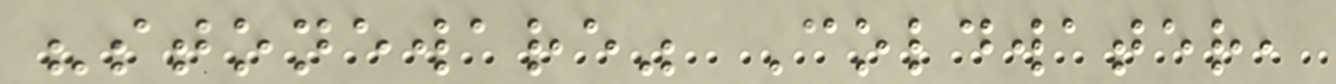"stoneware" Coldwater,
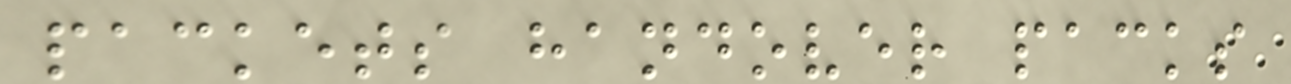packets handover packs
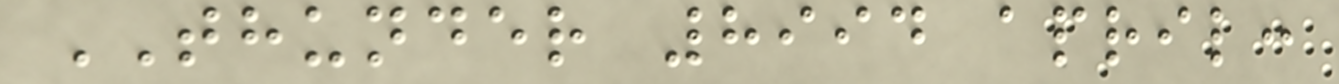THUNDER 8994 april:
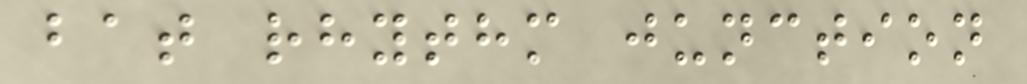bat rhythm junction
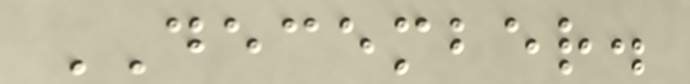DECEMBER.
